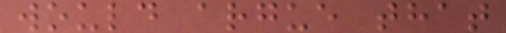would argue that
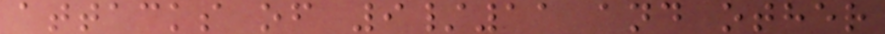attacks of 9/11 and other
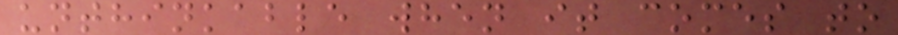unthinkable when it comes to
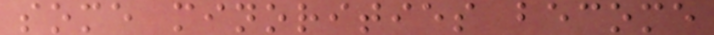some minorities become
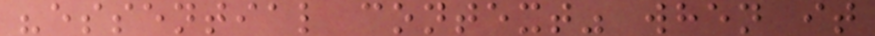"essential context" when it
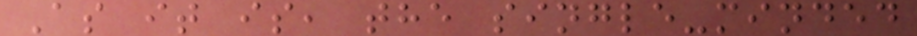As it is, the single-minded
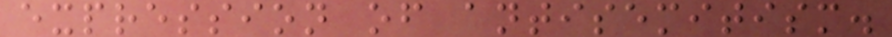expression of antisemitism.
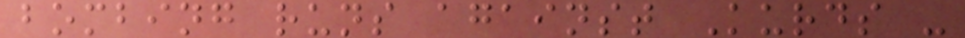bombing runs against Kurds -
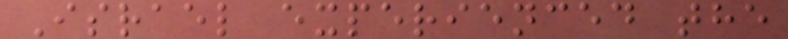Israel experienced the
